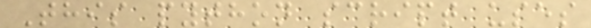This python script uses
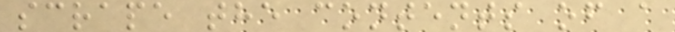scrape the contents of a
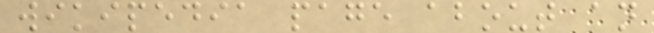wikipedia page about an
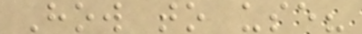How to use?
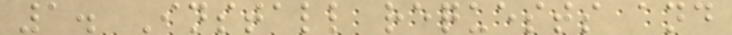1. Install requests and
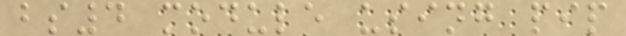bs4 module using pip
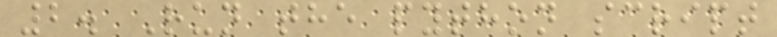2. Run the python script
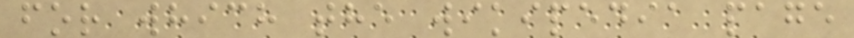for which the wikipedia page
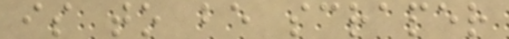is to be scraper
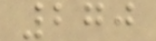270
